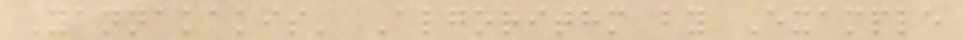Yannakakis' Algorithm by Example
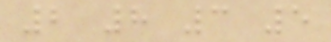2 8 3 5
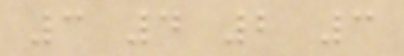3 4 2 3
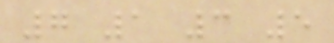7 1 3 5
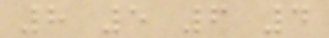8 5 6 4
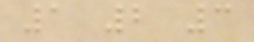1 2 3
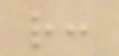r:
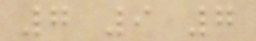7 9 7
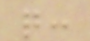q:
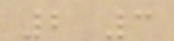2 3
